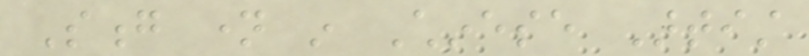Song name in Chinese Artist
